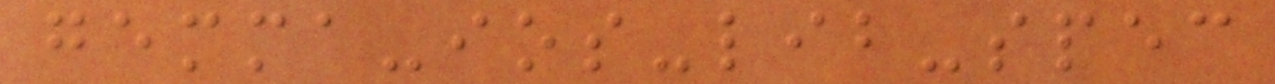gemma-ios-lib-spec
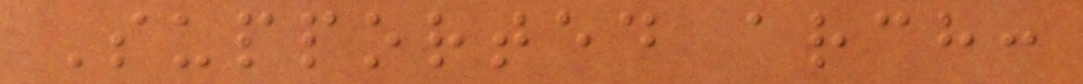Supported arch:
